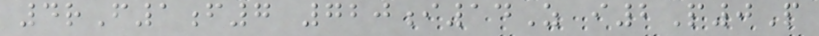4rF1f7 720i14Z i2P0P
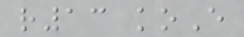r13 koE
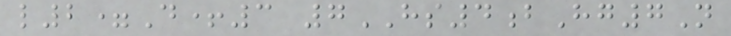l2=D+3 7HS4bHg7N
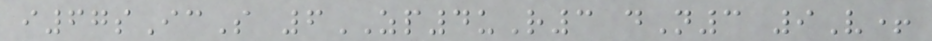i67sIcS 6ZP4uR3 dN3 9V+
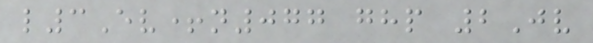l3Ev+n077 ghp 2Jv
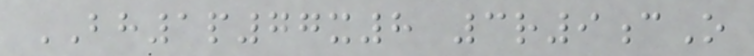BH1p77x8 3r9cO
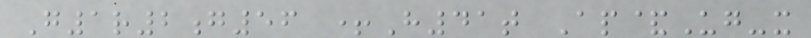G1r2g56 +H41t Ap&Ug-x
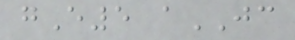gE5 aJC
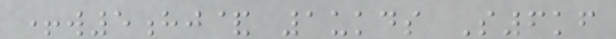+w5hj& 1ukds S6kf
